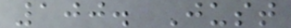100. Just
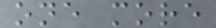one more
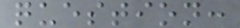question:
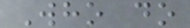Who do
